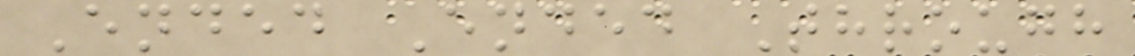Ended Ended Through
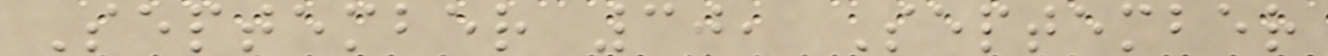September 30, September
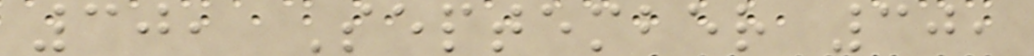30, September 30,
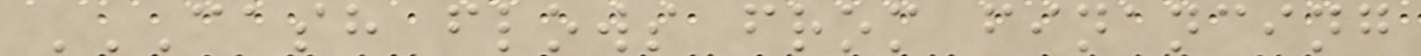CASH FLOWS FROM FINANCING
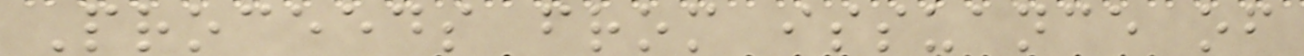Proceeds from issuance of
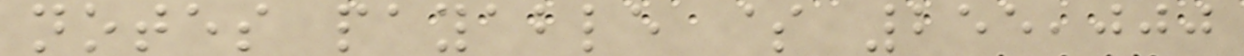notes payable $ 255,000
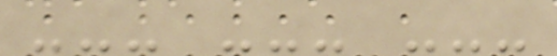--- --- ---
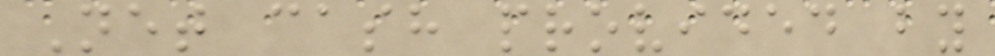Net cash provided by
